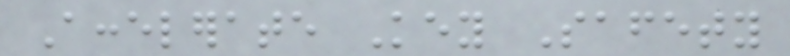Accelerate Key Safety
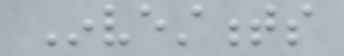Investments
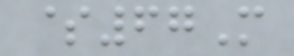$67M
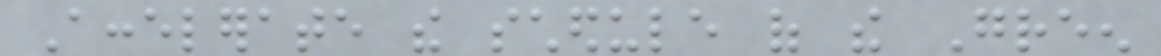Accelerate the schedule of the Green
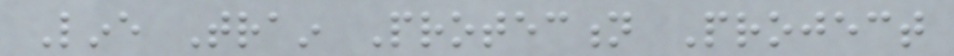Line Train Protection Project
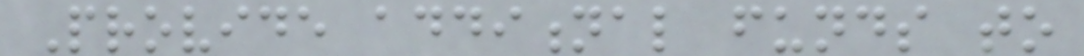Provide additional funds to
